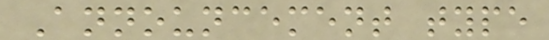Announcement type
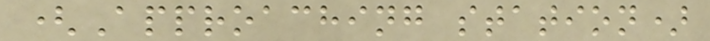(Approaching station)
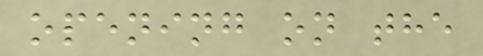opening on the
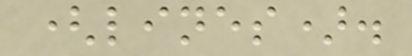(lines).
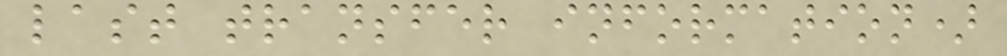last transfer information)
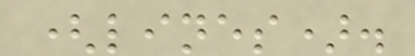(lines).
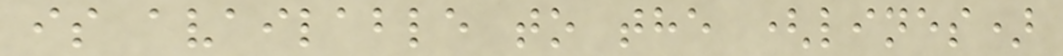is available to the (lines)
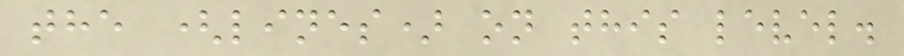the (lines) on this level.
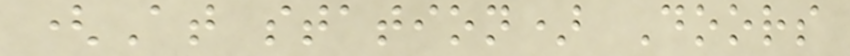(At station) Doors
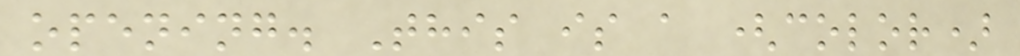opening. This is a (color)
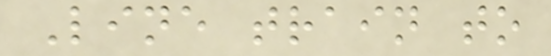Line train to
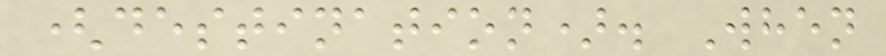(destination). When
